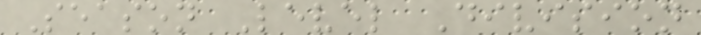Season Level Division
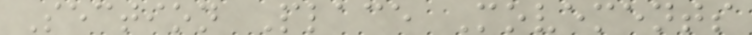Section Place Movements
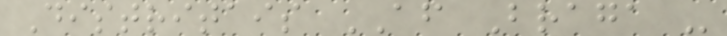Distritais AF Braga -
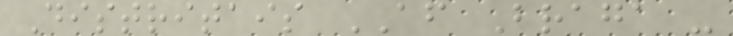Distritais AF Braga -
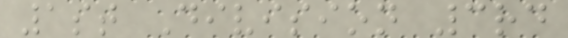1st Division 3rd
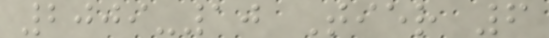2009-10 Tier 6
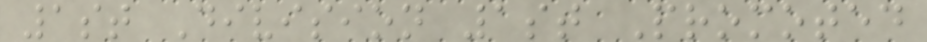1st Division 1st Promoted
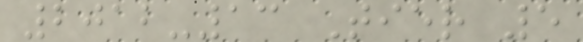2012-13 Tier 5
